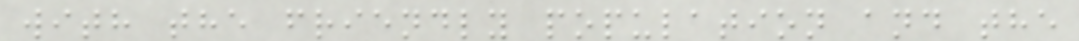with the friendly population and the
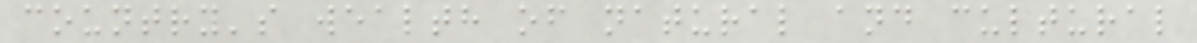country's wealth of natural and cultural
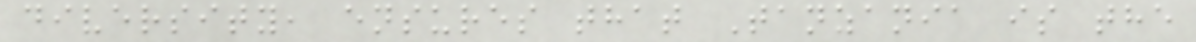diversity, ensures that Tanzania is the
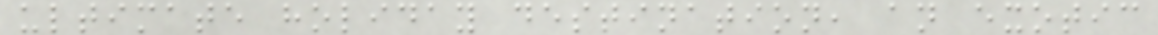ultimate holiday destination, an exotic
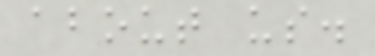about us.
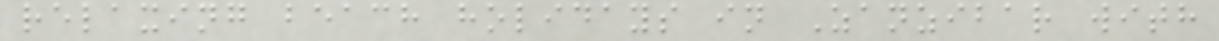relaxing beach holidays in Zanzibar with
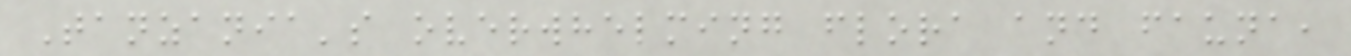Tanzania's overwhelming flora and fauna,
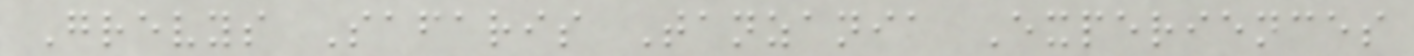Grevys Safaris Tanzania Experiences
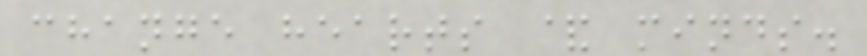change hearts & minds.
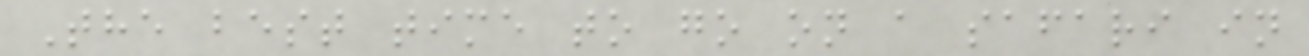The best time to go on a safari in
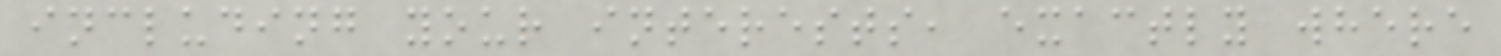including your interests, exactly where
